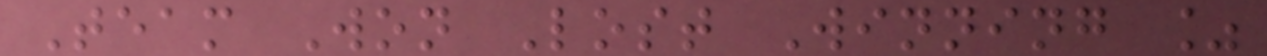Team Won Lost Winning %
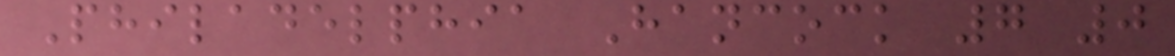Philadelphia Hancock 7 0
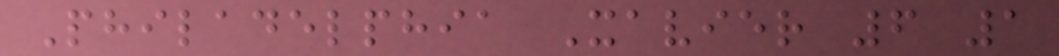Philadelphia Xavier 6 1
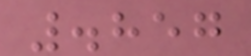.857
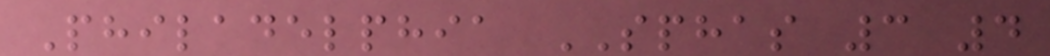Philadelphia SPHAS 3 4
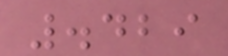.429
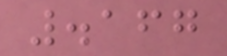.167
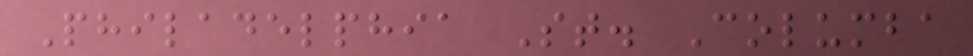Philadelphia St. Columba
